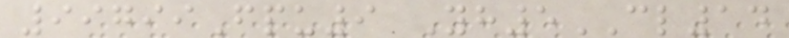99799Fpu9 Yh5CL14
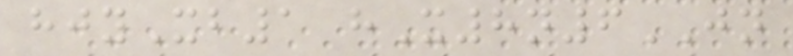hjyXb1 hX8n6JN
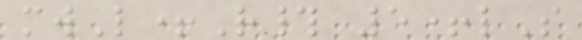mwL+R# 5+lS
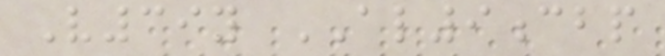V39y AL9cbp
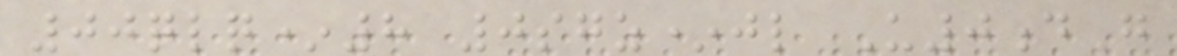00qlq*8 0sgz*jl U0dG
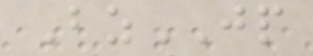BzJP
